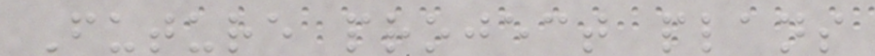Future project plans
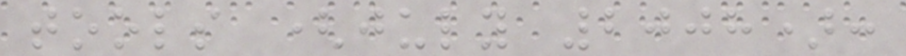tools (july 2008):
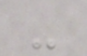-
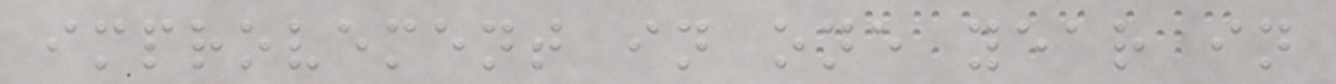improvement in one year in
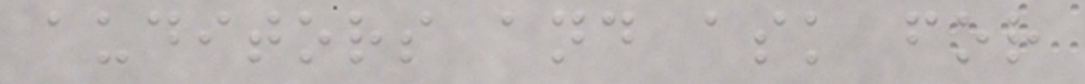auditors and ask for
